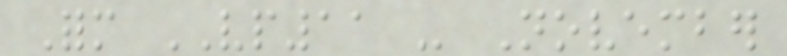Form VP11 - November
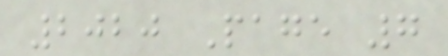2020 Page 7
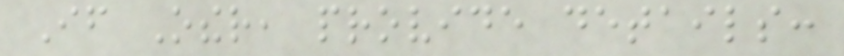If Other, provide details:
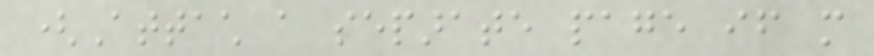(Attach a separate page if more
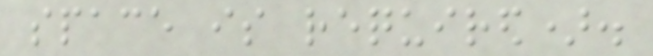space is required).
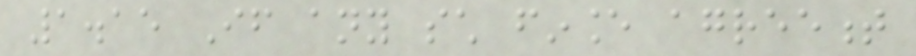1.15 If any such finance agreement
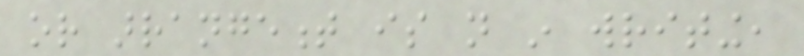or arrangement is not in writing,
